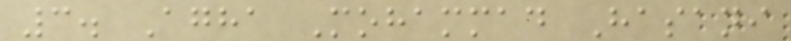3. Agha Mohammad Hasani
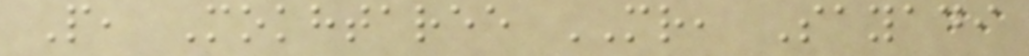P, Mokhtaree MR, Sayadi
